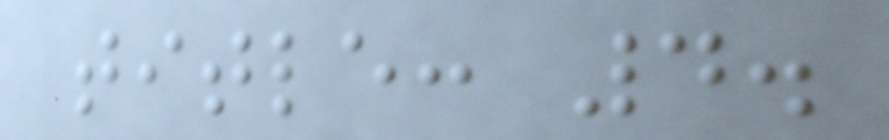title: 4.
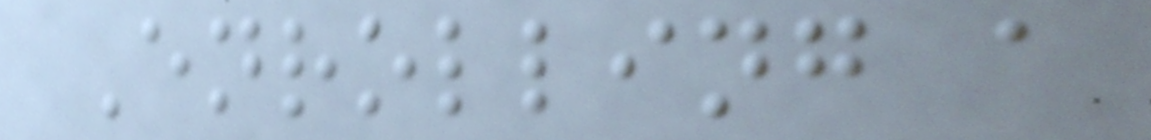Enrolling a
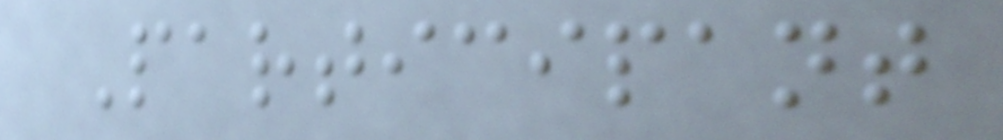Participant
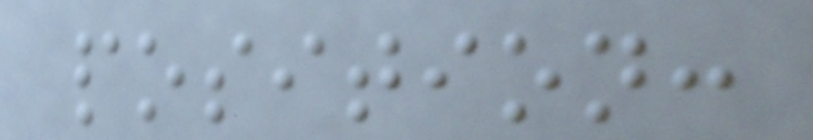position:
